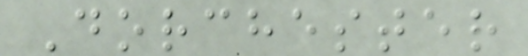Dorchester
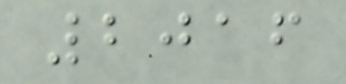2016
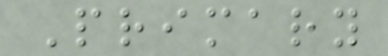Primary
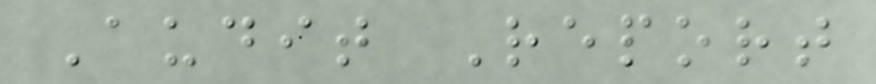Audit Report
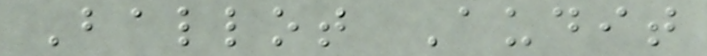Ballot Audit
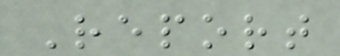Report
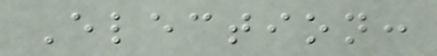Election:
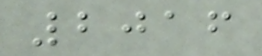2016
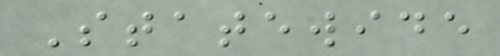Statewide
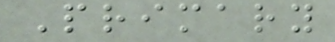Primary
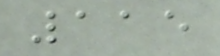115
